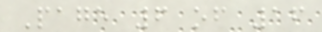Page 6 of 16
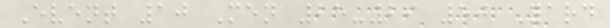Event 10 Men 25-29 50 Yard
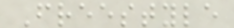Freestyle
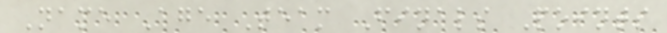Name Age Team Finals Points
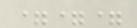===
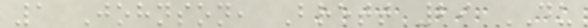1 Johnson, Brett 29 DU
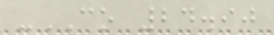-CO 24.90
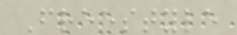Freestyle
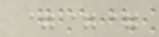===
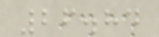26.84
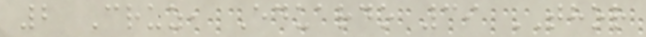2 Cruz, Eduardo 39 THOR
